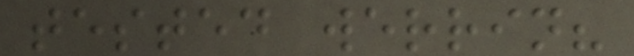tested werrin?
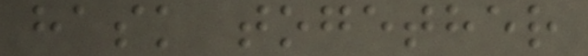hask together
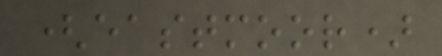(eastmoor)
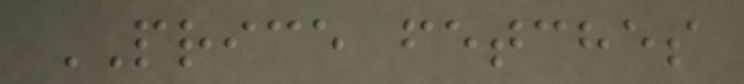PRICE fetches
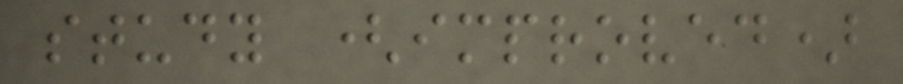study (improved)
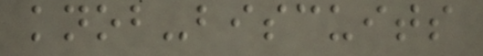knob-biscuits
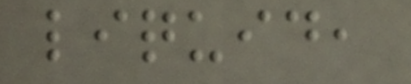liquid,
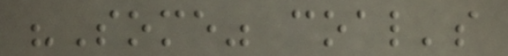"Some" coal's
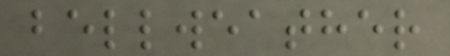bellweather
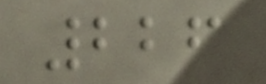226
